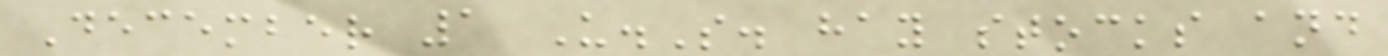December 1 U.S. hay stocks and
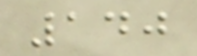140
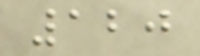120
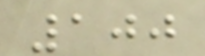100
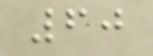60
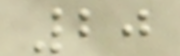20
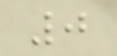0
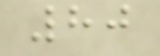80
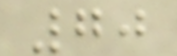70
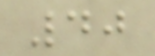40
